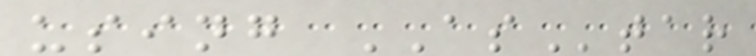using AStar
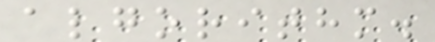algorithm.
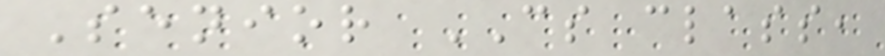Senior CS class,
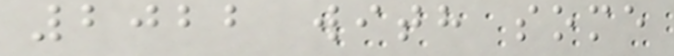2022 with some
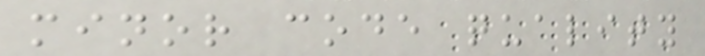minor code quality
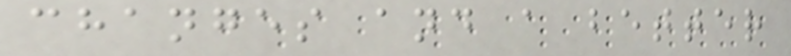changes and a better
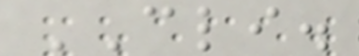CLI.
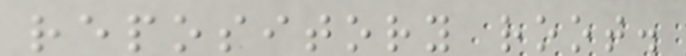repository root.
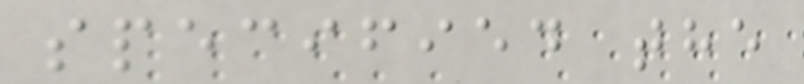specified the
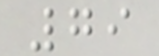79
